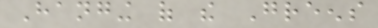Hanging of the Greens
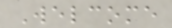Welcome
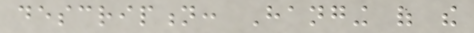description: Hanging of the
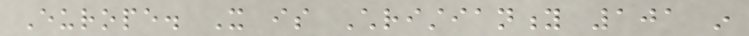Europe. It is Christianity 101 in
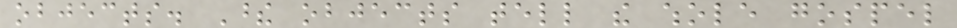objects. These objects tell the whole gospel
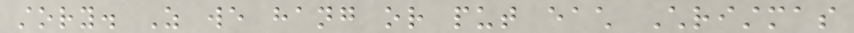story. As we hang or put each Christmas
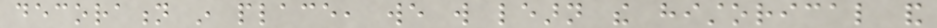decoration in place, we will learn the historical and
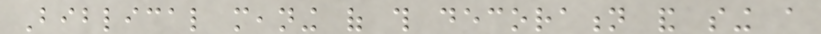Biblical meaning of this decoration and sing a
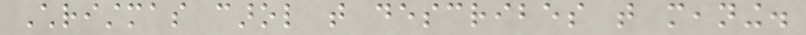Christmas carol that describes that meaning.
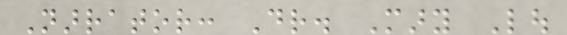Narrator: Dr. Mary Lou
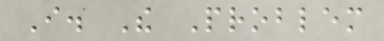I. The Problem
